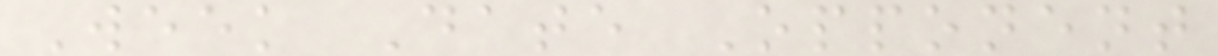Week Date Opponent
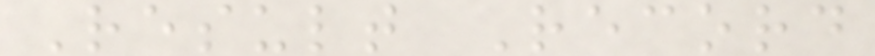Result Record
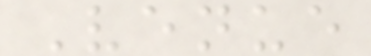Venue
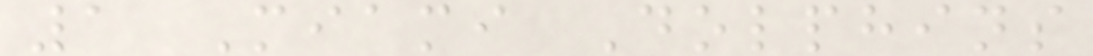1 Miami Dolphins
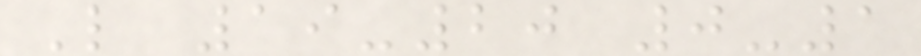L 19-20 0-1
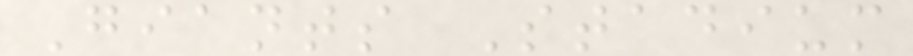Giants Stadium
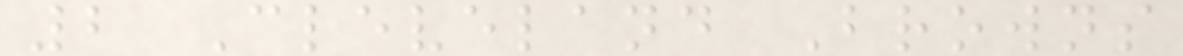2 Cleveland Browns
